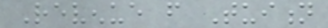Revenue from Tuition
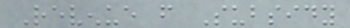Revenue from Subsidy
